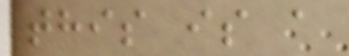this is a
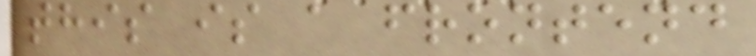this is a frontend
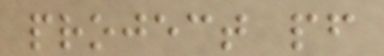project pf
